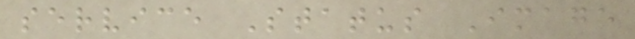service Status Image
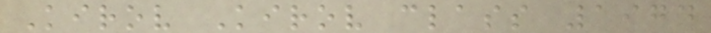Kirov Kirov class 1974
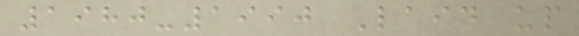1980-1990 Laid up
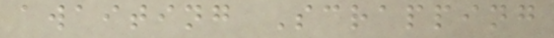awaiting Scrapping
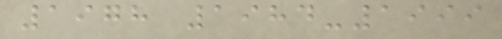1978 1984-1999
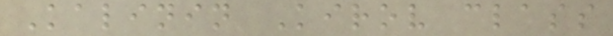Kalinin Kirov class
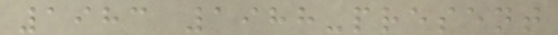1983 1988-present
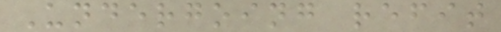Undergoing refit
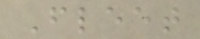Fleet
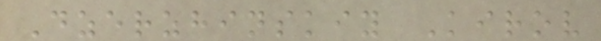Dzerzhinskiy Kirov
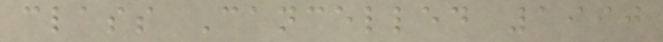class Cancelled 1990
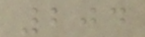204
